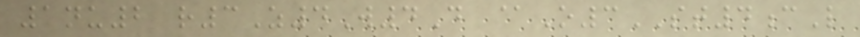1nu2 r3Z4W4D @O3ST4cL
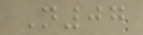N07
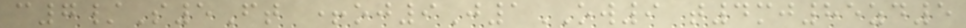c7/S5Ft +oj9J1OW9 t4mj85zd5
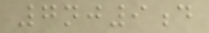7nj9d
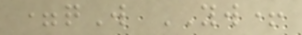=qW YW+
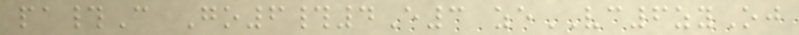pa#C Go6#4E3 zeVC6zyOj
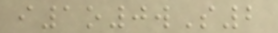i1o0wS2
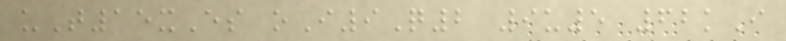uT15xEs oI9Q2 9u5 62kI
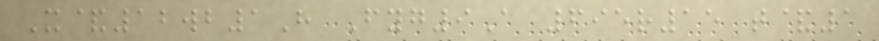X&12wb1H Fyg9A 695r15 t&1
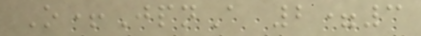O+JpnA 2=3
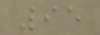95
